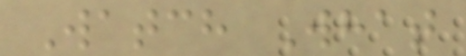Watch What
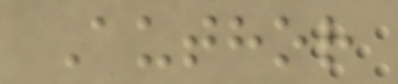Author
